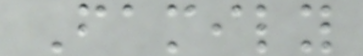Family
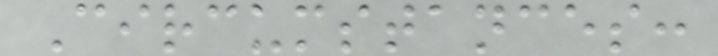Circumstances:
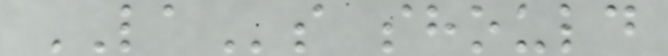LAs should
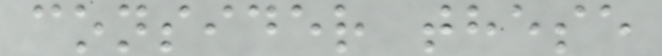consider these
